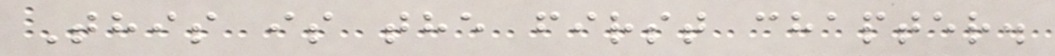This is the first chapter.
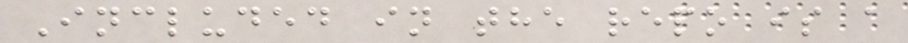Included in the repo is a
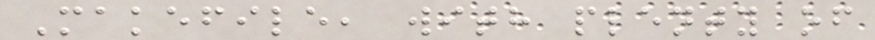Makefile, with plenty of
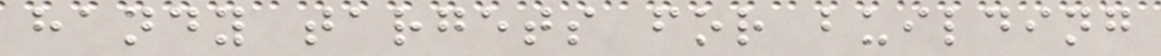handy targets for building
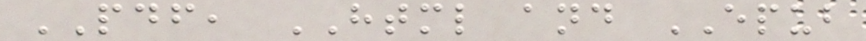PDF, HTML and EPUB
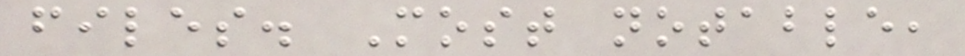files. Most notable,
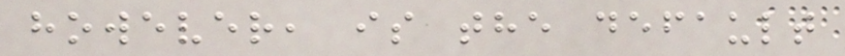however, is the default
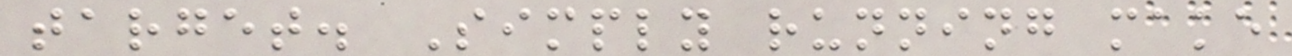target. Simply running make
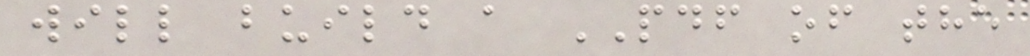will build a PDF of the
